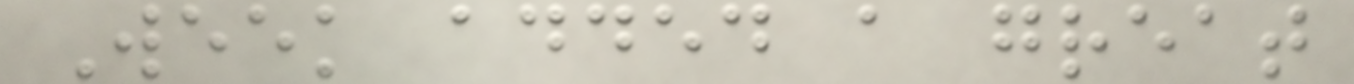Week added a great
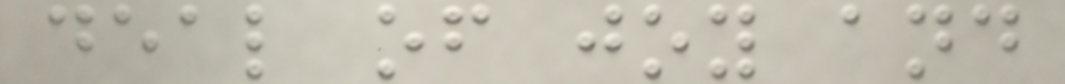deal of joy and
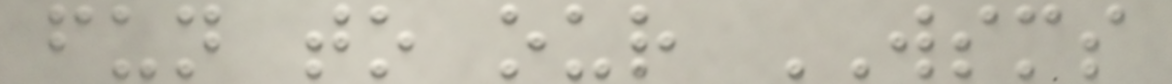fun to our WSMS
